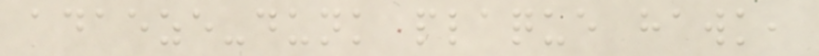adaeze-dunk plaque hawk,
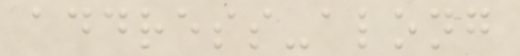address-along
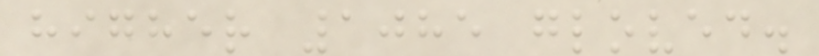higher 1085 gloved.
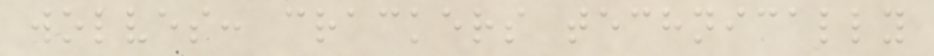wolves: crackers technically
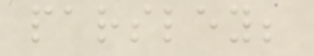parsley;
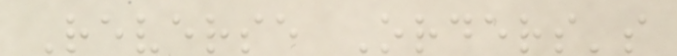Reverse Orders's
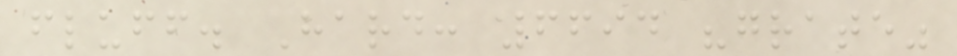fluff. Hard: 6694 "grate"
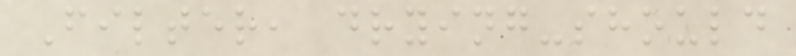Filter, drying-should
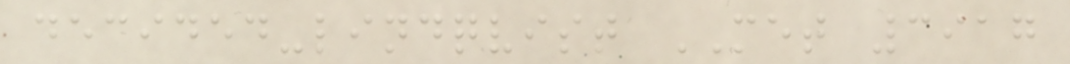decided-lindqvist MET 3917
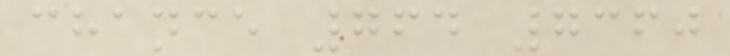chance 764 7360
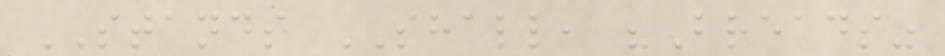STANDS SHALL, "Breads"
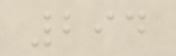294
